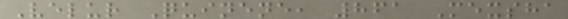Velur Quinene, 861 Mexsha
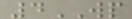4WP
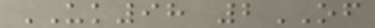UK98 2OF
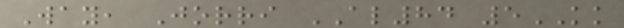Way, Jorri AL84 5KK
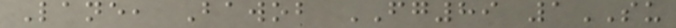Lane, Bawob FG89 1SU
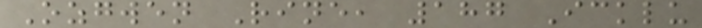Ozgwen Rine, 187 Icklu
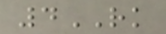4RK
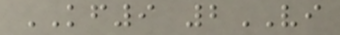KF9 2VI
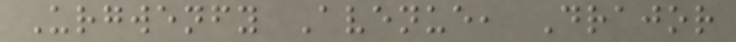Urgwenfy Avenue, Drajor
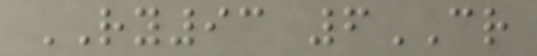RY93 6CR
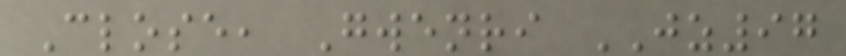Close, Gwenri JZ97
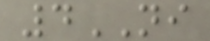4NI
